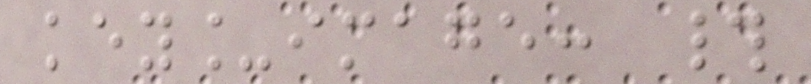key_image: #
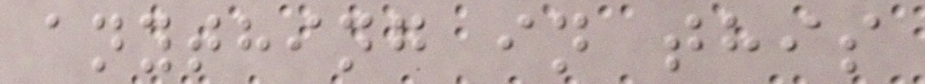anything in this
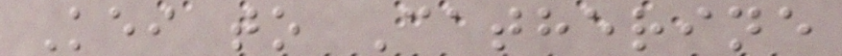Kei to Catherine
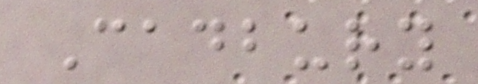Cadbury
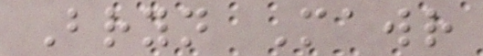Bryn Mawr
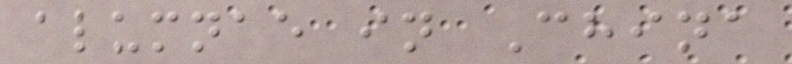alumnae in China
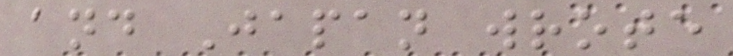and Japan wrote
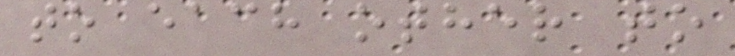to each other to
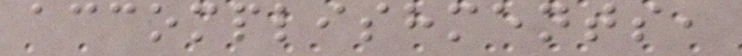accomplishments,
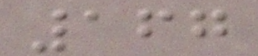167
